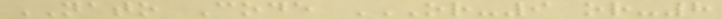NATO Code OR-9 OR-8
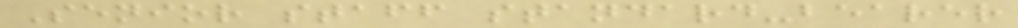Senior staff standard-bearer
